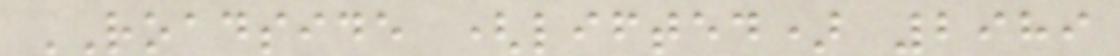ROADSIDE (lifted) 2989
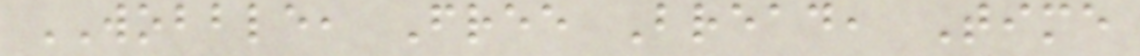WOBBLE, Free Bread, Time
